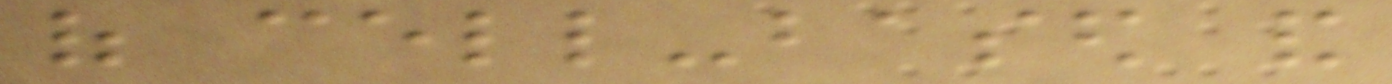of cell-based and
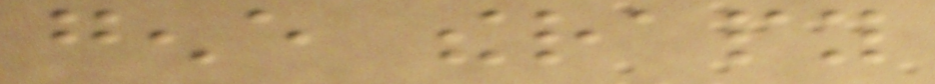gene therapy
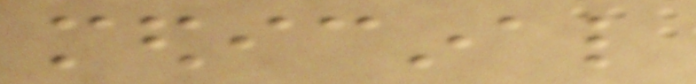medicinal
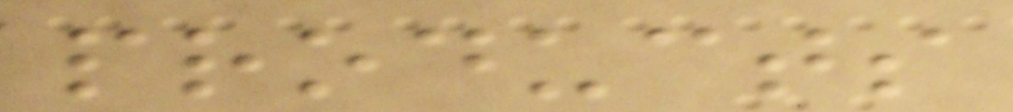products
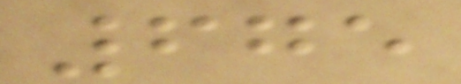675
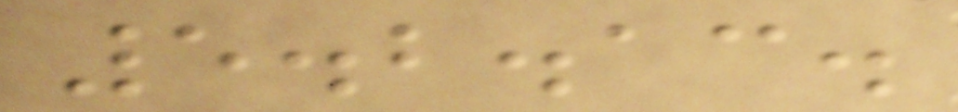5.2.13.
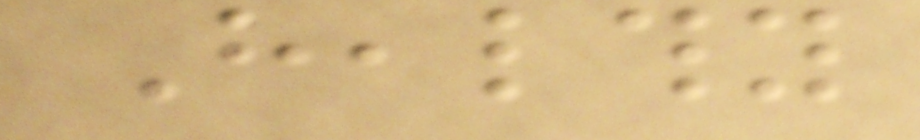Healthy
